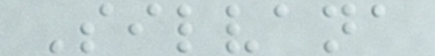Silvana
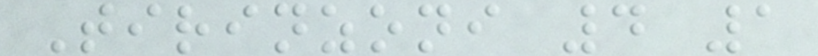Tirinzoni 4 1
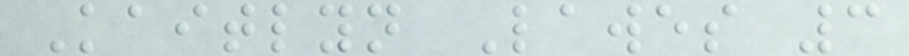Kaitlyn Lawes 3
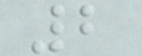2
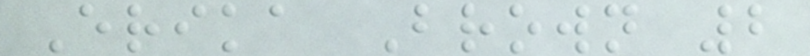Erika Brown 2
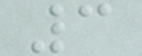3
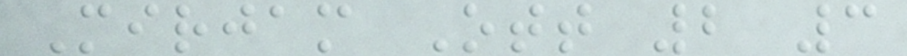Mirjam Ott 2 3
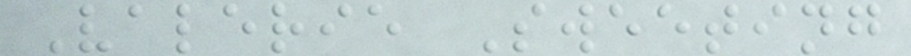Valerie Sweeting
